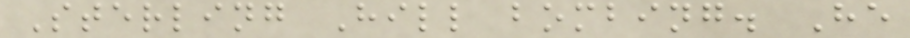Sterling Hill bombing. He
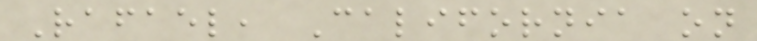Rafael, California on
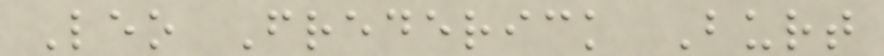Leo Frederick Burt
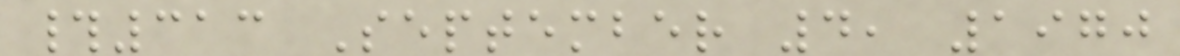#313 September 4, 1970
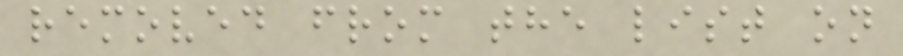removed from the list on
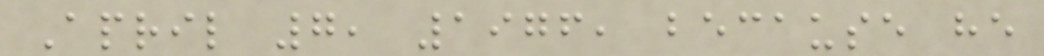April 7, 1976, because he
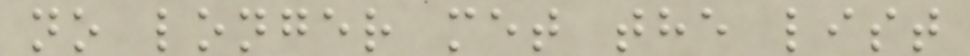no longer met the list
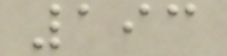193
